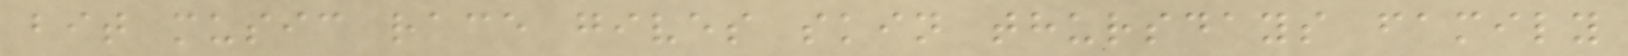bit music race gives skin thursdays family
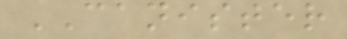CANISTER
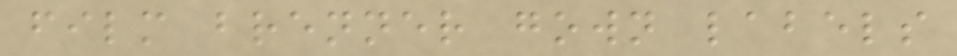film brenner gown labels
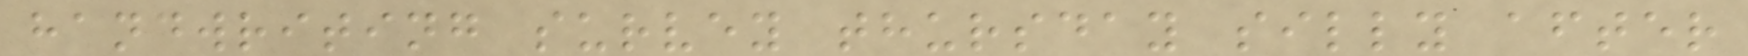handwriting survey thursday silly after
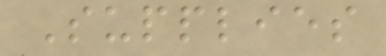Supplies
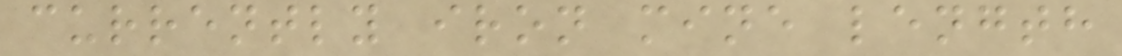currently iron mine length
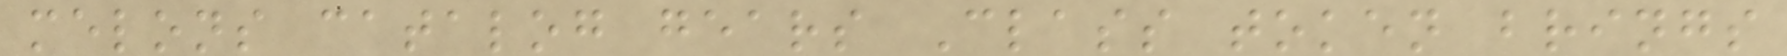melons catalog gears Class token brings
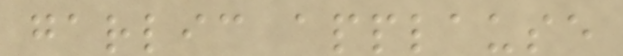garlic applause
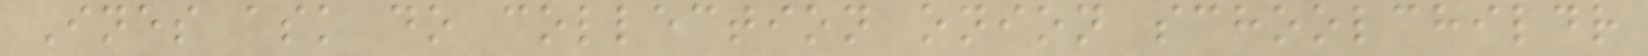Ines ask do collection onion schoolchildr
